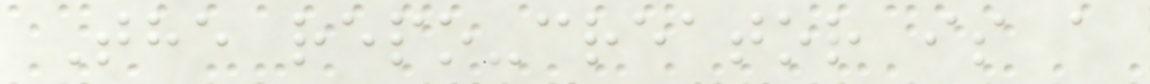The repo-creator is a
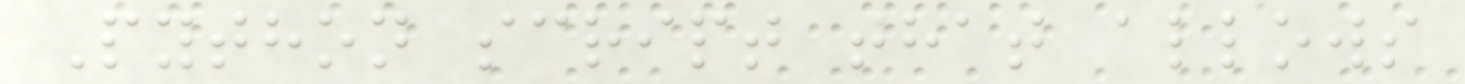Python script that allows
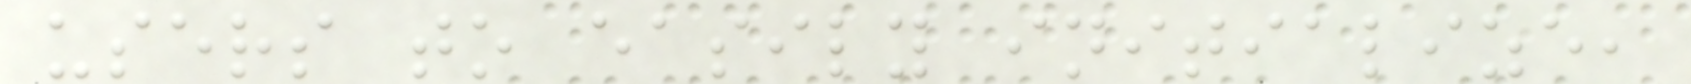users to easily initialize,
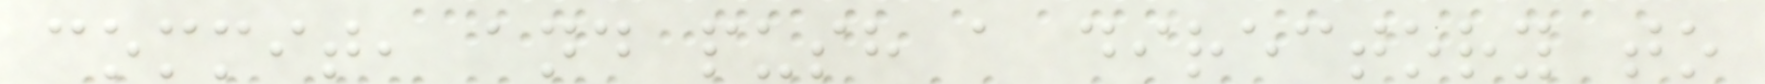commit, and push a directory to
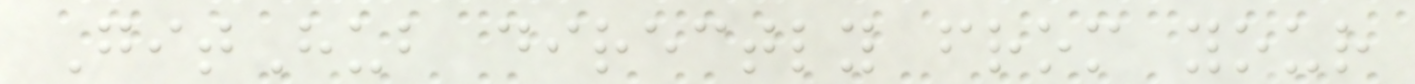GitHub directly from your
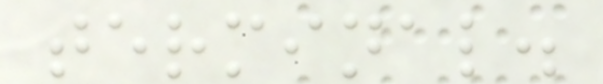terminal.
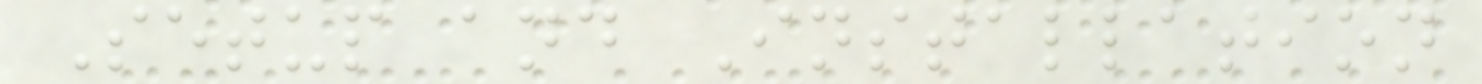Setup and Installation
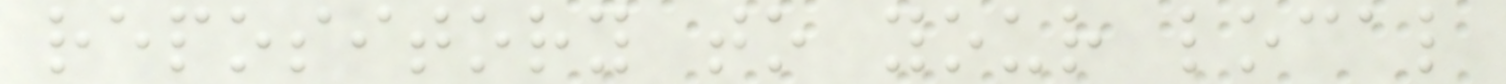repository to your local
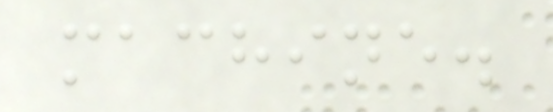machine.
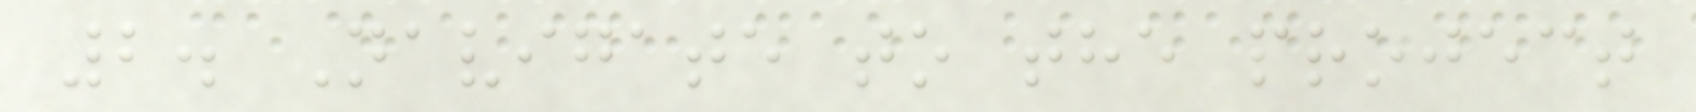2. Navigate to the project
